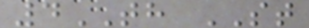4TH ST
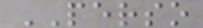PERSO
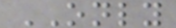ONLY
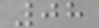08
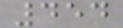454
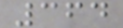364
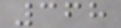368
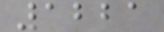1221
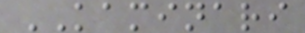KAMINARI
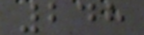248
